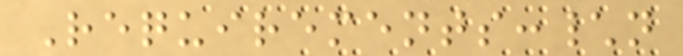Requirements:\n
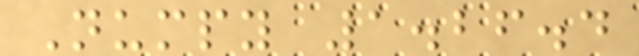Numpy 1.26.4
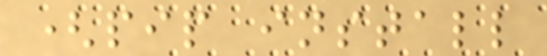(pip install
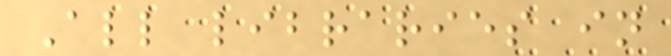All libraries in
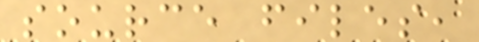source files,
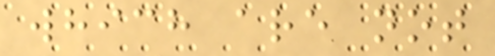which are not
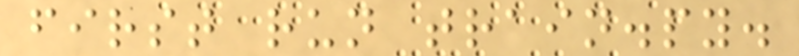first run train.py.
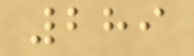289
